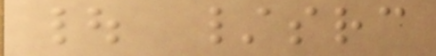| /src
